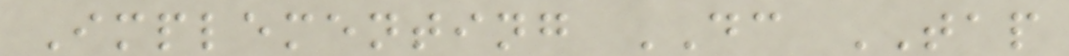Implementing DC TAP
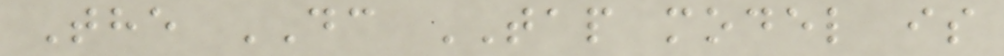The DC TAP model is
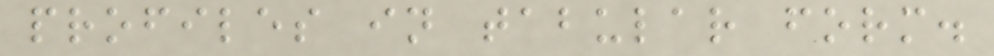profiles in tabular form.
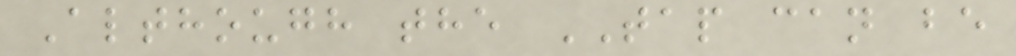Although the TAP can be
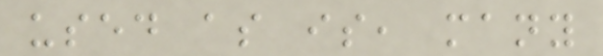used as is, many
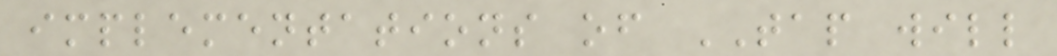implementations of TAP will
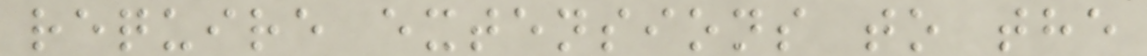require extensions to the
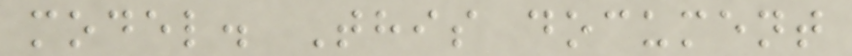model. This document
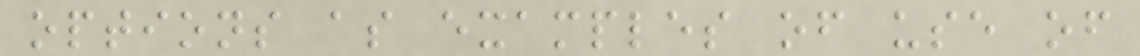options as examples of use of
